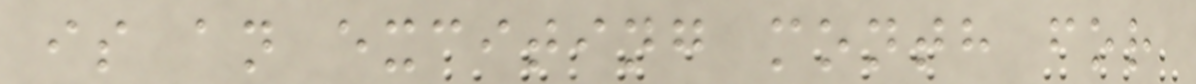is an exciting month for
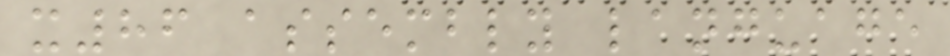x86 assembly language
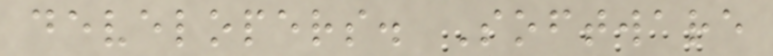developers. Software
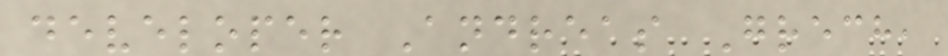developer Andreas Grech,
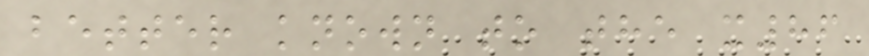better known to the x86
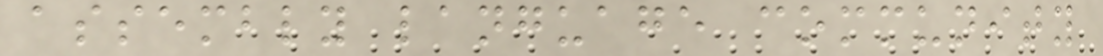assembly language community
